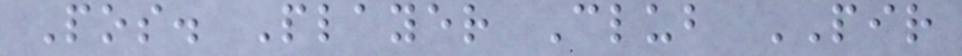Pos. Player Club PIR
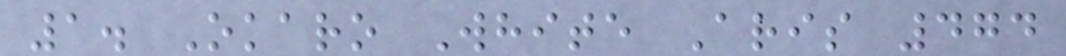1. Okaro White Aris 474
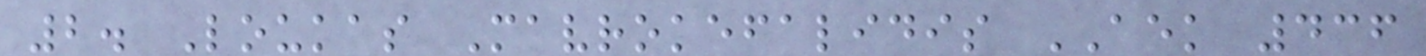2. Loukas Mavrokefalidis AEK 436
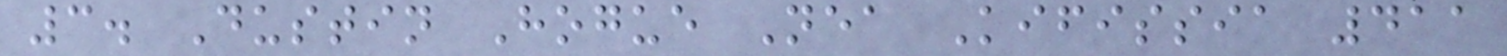3. Dustin Hogue Nea Kifissia 411
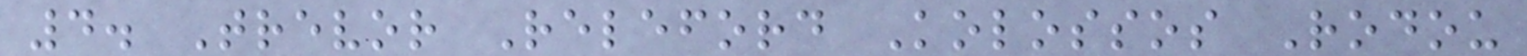4. Trevor Releford Kolossos Rodou
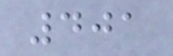401
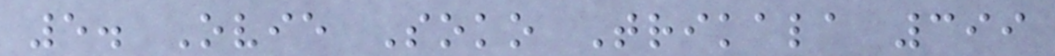5. Ovie Soko Trikala 399
